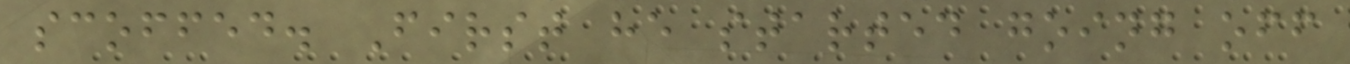scoffed. First he started going off
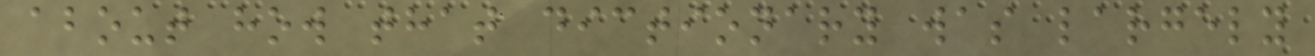about how that dictionary was largely
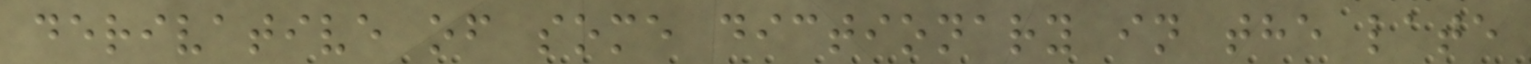derivative of some dictionary in the late
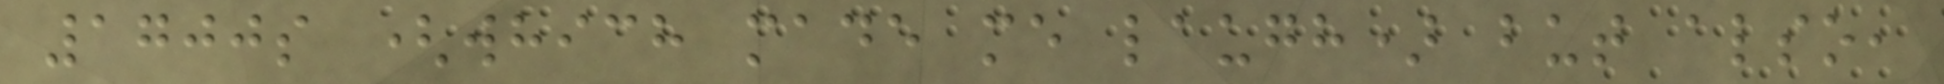1700s (which made me laugh) but also,
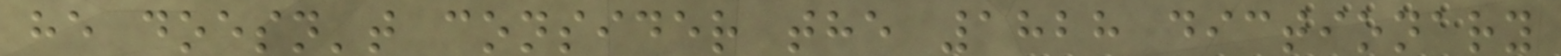he doesn't consider the 1828 dictionary
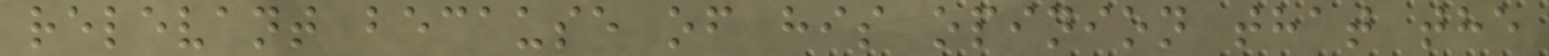relevant because of his opinion that the
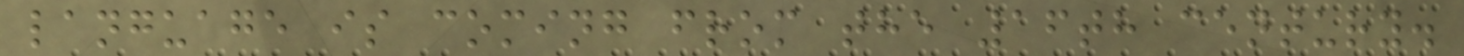language is coming from the 16th century.
